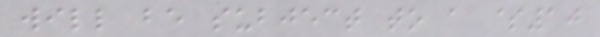will be subject to a $10
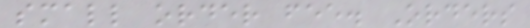small order fee. Orders
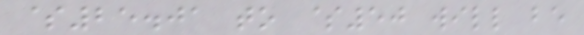$25.01 to $50 will be
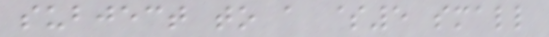subject to a $5 small
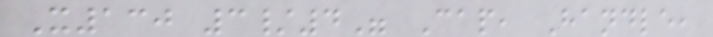X130 3/4" Cap, Handle,
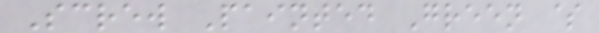Screw Painted Green $
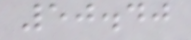50.40
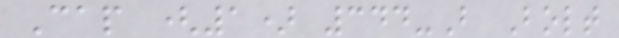Cap (1) 344-B Bolt
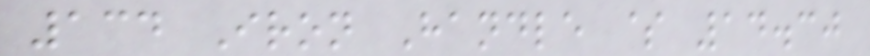134 Iron Handle $ 14.30
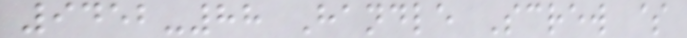9452-88 Handle Screw $
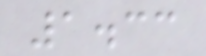1.33
